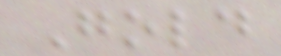Gold
